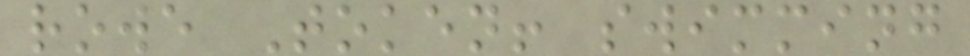rowe Token! swimming
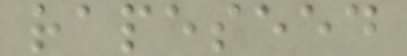rapeseed
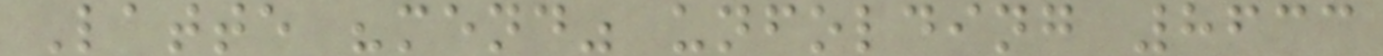Latte "mend" unfolding 8633
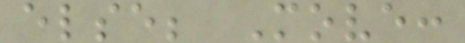else; Move:
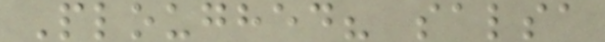Ploughed? salsa
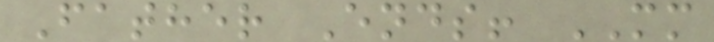Father Ends! MM
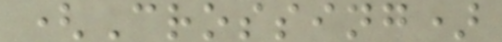(Crossing)
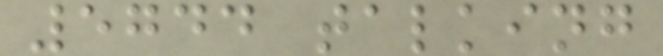5744 talking
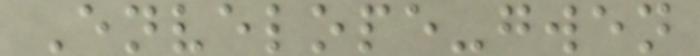Envelope-gwen
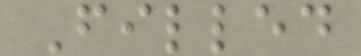Filled
